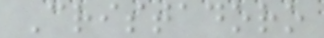Cristadoro
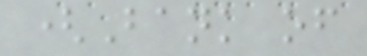(Bank of
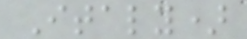Italy)
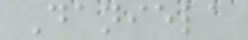Daniela
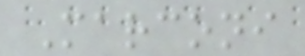Marconi
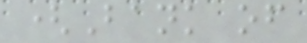(Bank of
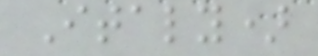Italy)
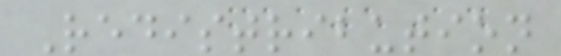Redistribution
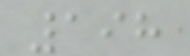198
